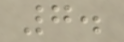7.
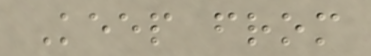Keep from
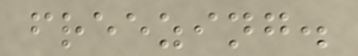freezing.
